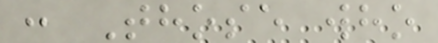: Those who
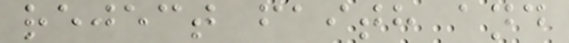reject faith and
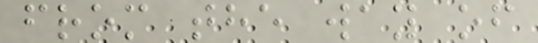from the way of
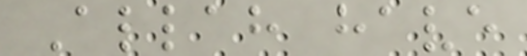Allah have
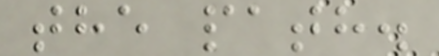the path.
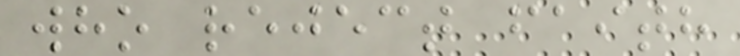who reject faith
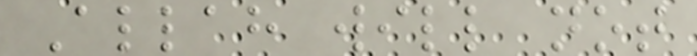Allah will not
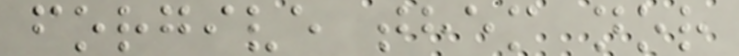forgive them nor
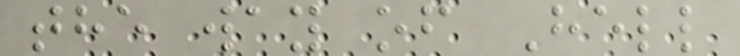the way of Hell
